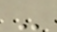-
